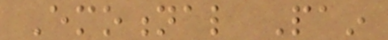Emotional Pain
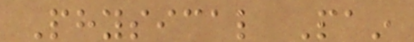Physical Pain
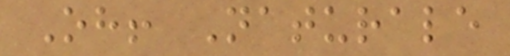Oh! Naturale
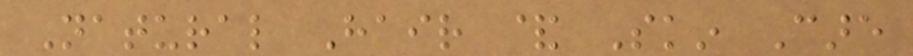Natural Hair & Skin Care
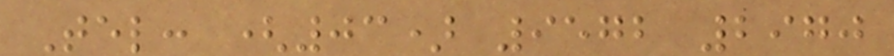Tel: (03) 9572 2970
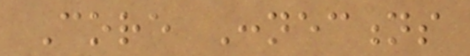Core Connections
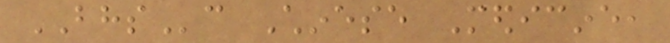BHSc Chinese Medicine,
